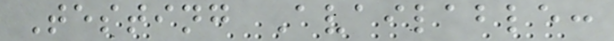Testing Available:
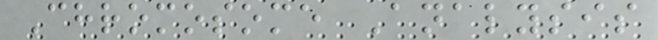Chromosome Analysis
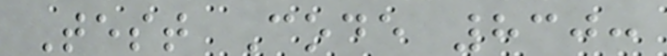Test Code 830:
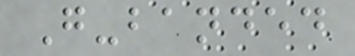G-banded
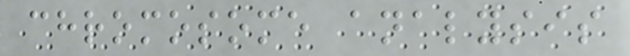chromosome analysis
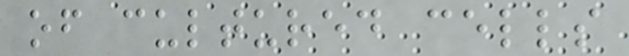of cultured cells
